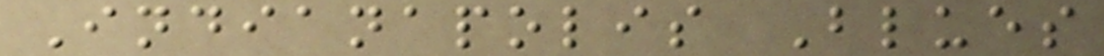Indianapolis Blues
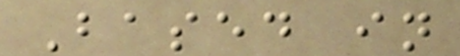Based in
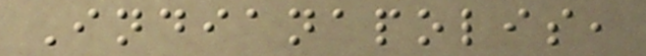Indianapolis,
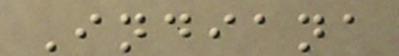Indiana
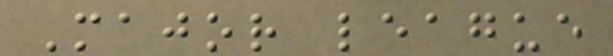Major league
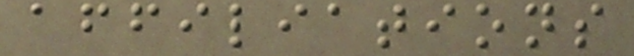affiliations
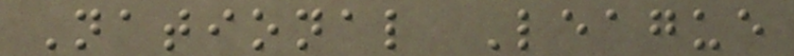National League
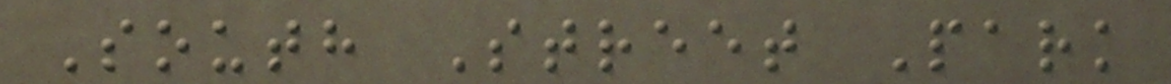South Street Park
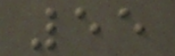55
